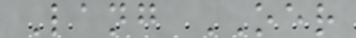Lang OER
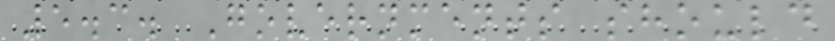5.3. Governments should
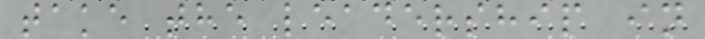take the leadership in
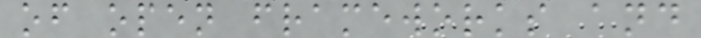of open frameworks and
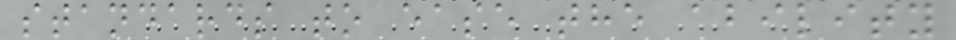standards to ease the ability
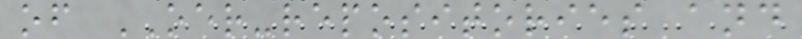of OER-repositories and
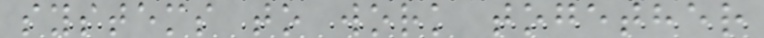systems to work together
